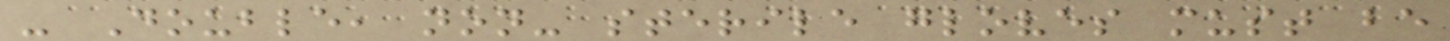- Double, non- sterile gloves must be
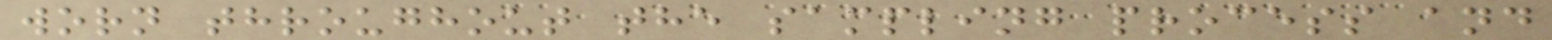worn throughout the sampling process and
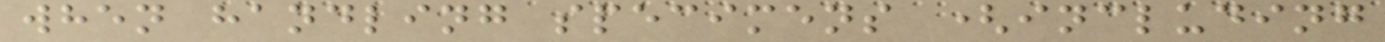when handling specimens (including
